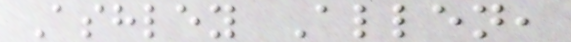Ashley Allen,
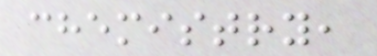chemistry,
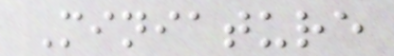Miniature
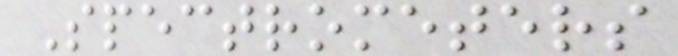Spectrometers
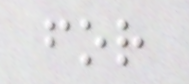for
